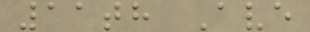11th Ave
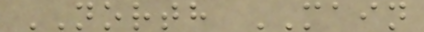NORTH MAIN
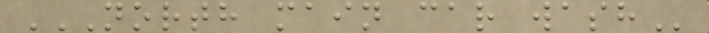NORTH MAIN CAR WASH
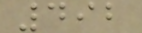492
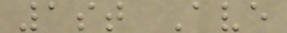1st Ave
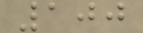100
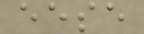eese
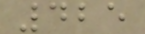425
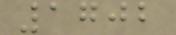1702
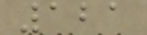121
